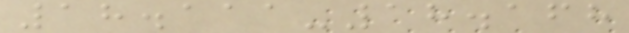18.111-18.168
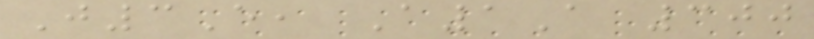J3E, A1A 300
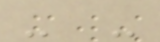- -
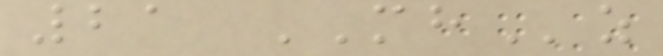21 MHz
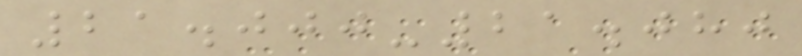21.000-21.080
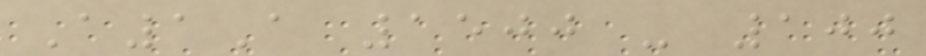A1A 1500 - 100
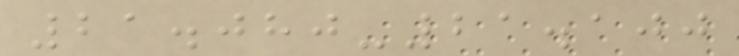21.080-21.100
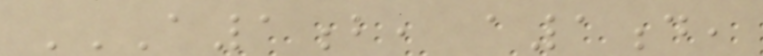A1B, A1D,
